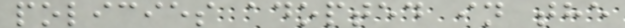policies adopted in the
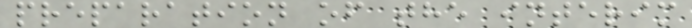preparation of the interim
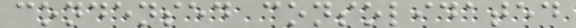condensed consolidated
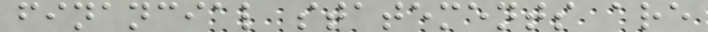financial statements are
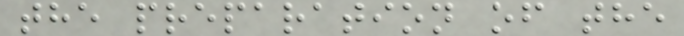the preparation of the
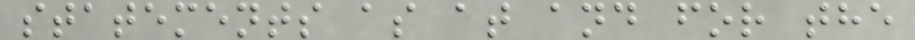statements as at and for the
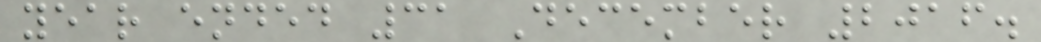year ended 31 December 2016.
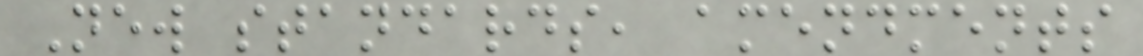New standards, amendments
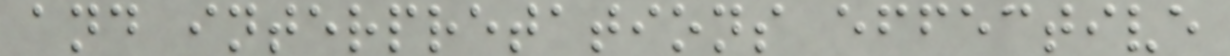and interpretations effective
